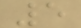5
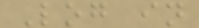Log in
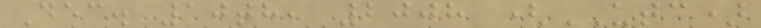Dec. 10th, 2008 (UTC)
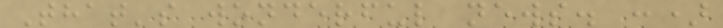That's wonderful news. :)
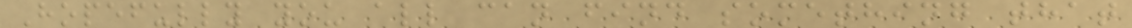Hopefully you all can find something that
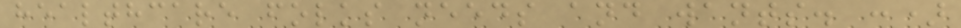healthcare folks needs and wants. :)
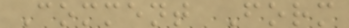Comment Form
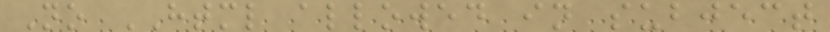No HTML allowed in subject
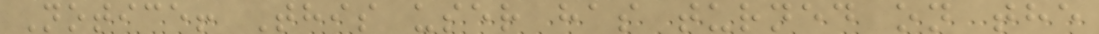Notice! This user has turned on the
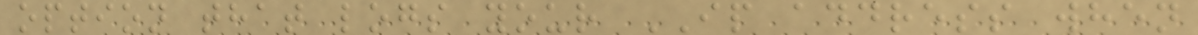option that logs your IP address when
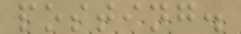posting.
